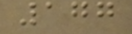177
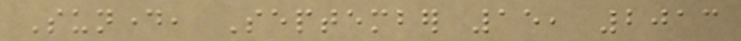Sunday, September 15, 2013
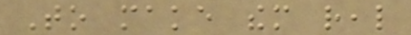To make them real
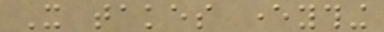It takes everything
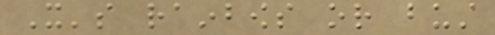It's rainbows or bust
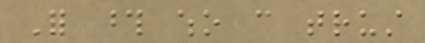For those who can trust
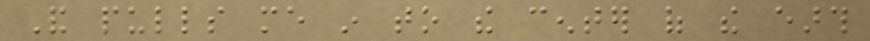And pulls me in to the center of the earth
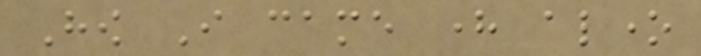How I came here alone
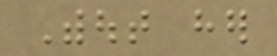Without her
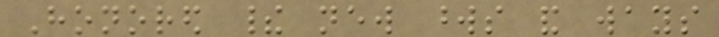Honored their new words and ways
